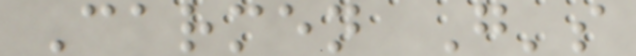Carmen G's
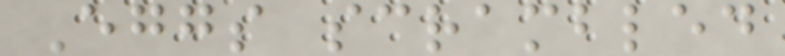Eggs scrambled
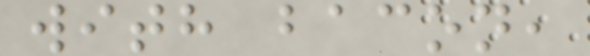with bacon,
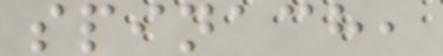spinach,
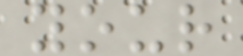your
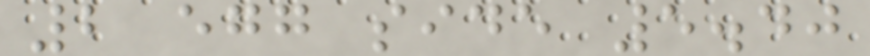2 egg side 5.40
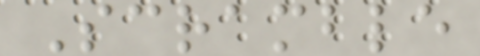Scramble
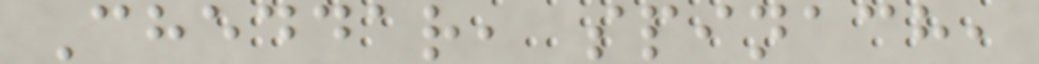Cheddar, spinach,
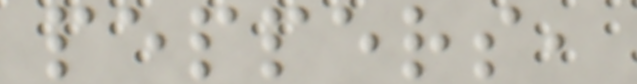peppers,
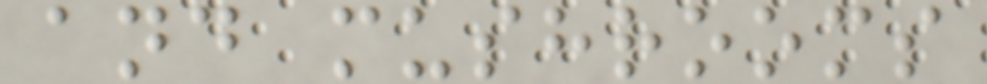and mushrooms
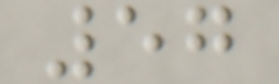57
